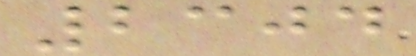2304
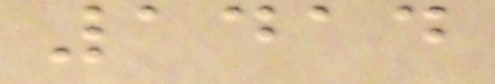1414
